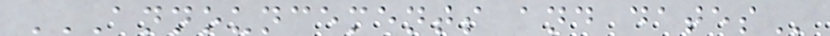ANNOUNCEMENTS AND DATES
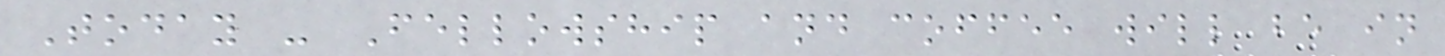Today - Fellowship and coffee will be in
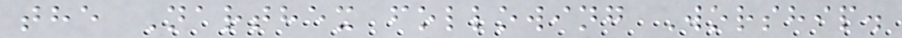the Narthex following Worship.
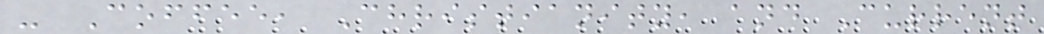- Coffee, Christianity, and Current
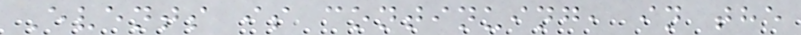Events is continuing, in the
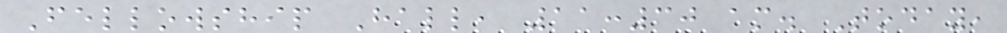Fellowship Hall, 11:30 am. Today,
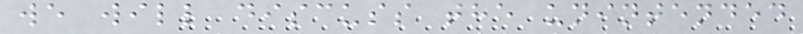we will discuss the unintended
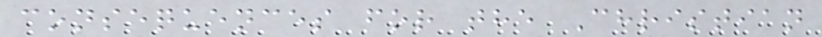consequences for the Christian
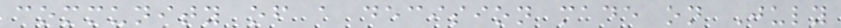community of a decision made on July
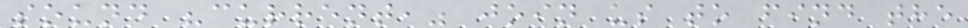sound "current," join us to find the
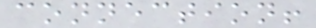connection!
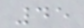45
